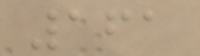161
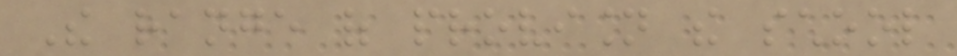The range of provision the school
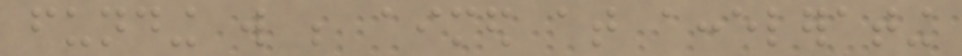funding will be aimed at accelerating
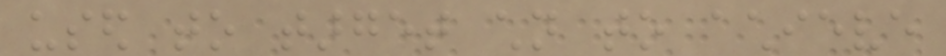used to target children to achieve
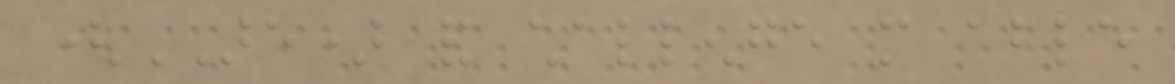(ARE) and challenge more able
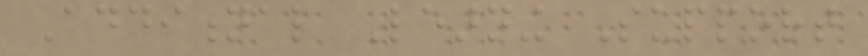Additional Learning Support
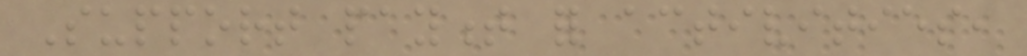Support payment for activities,
